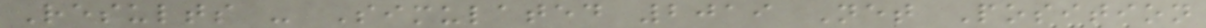Results - Simulated 2019 Net Position
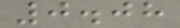0.08
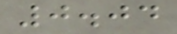0.04
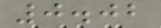0.02
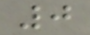0
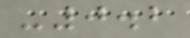-0.2
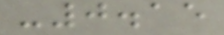-0.15
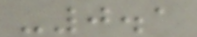-0.1
